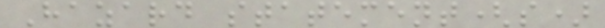Hazard statement(s)
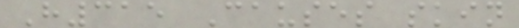H315 Causes skin
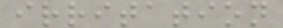irritation
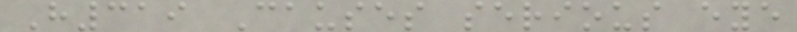H319 Causes serious eye
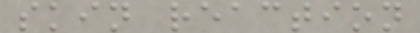skin reaction
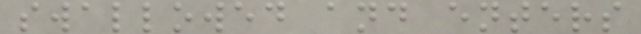swallowed and enters
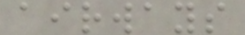airways
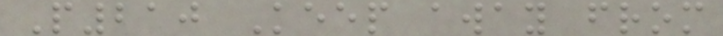P210 Keep away from
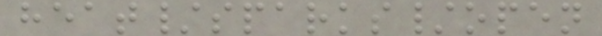heat/sparks/open
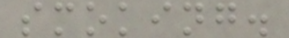smoking.
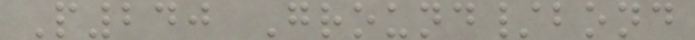P240 Ground/bond
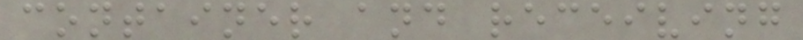container and receiving
